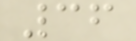36
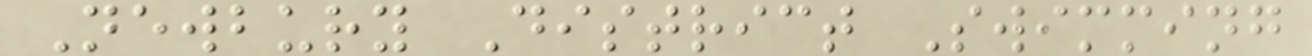Newbury District Swimming
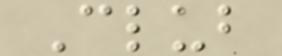Club
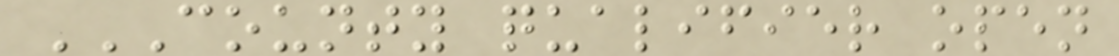COUNTY QUALIFIER OPEN
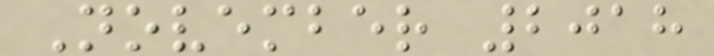November 2018
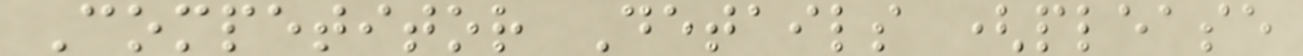Competitor Details (please
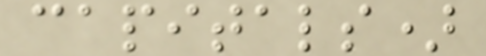capitals)
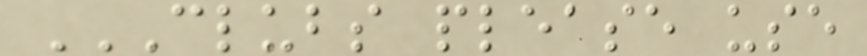CLUBS PLEASE USE
